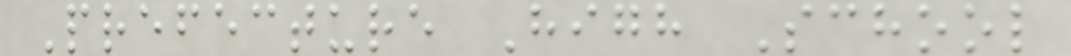Prefecture High School
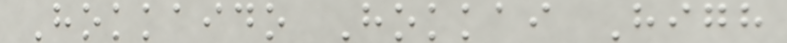Hokkaido Hokkai High
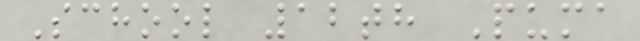School 12th Puma
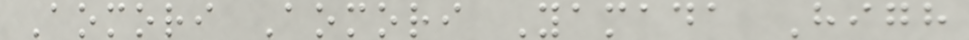Aomori Aomori Yamada High
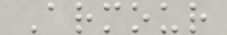Armour
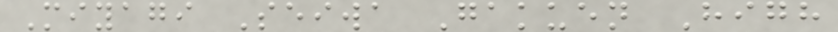Miyagi Seiwa Gakuen High
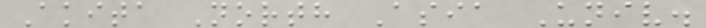Akita North Asia Univ.
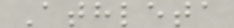Athleta
